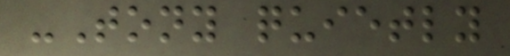-Tony quietly
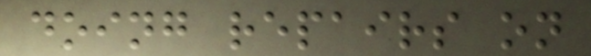doing repairs on
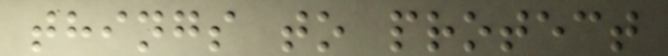things to protect
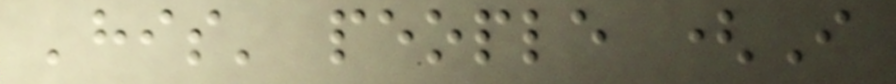'his' people (I
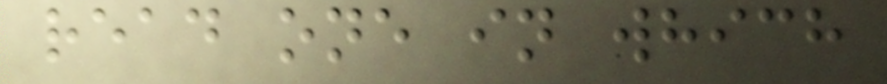read one in which
